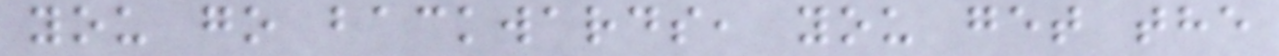you go backwards, you get the
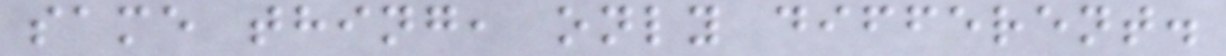same thing, only different.
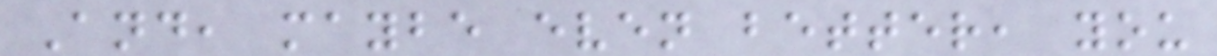And, maybe even better, you
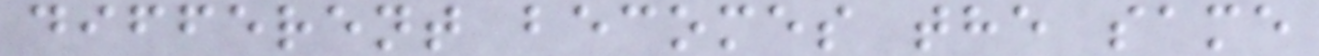different becomes the same
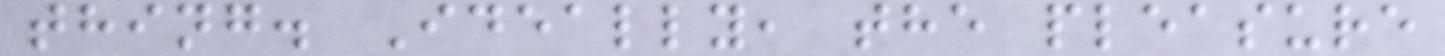thing. Ideally, the pleasure
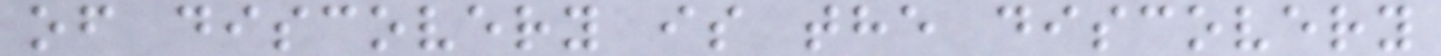of discovery is the discovery
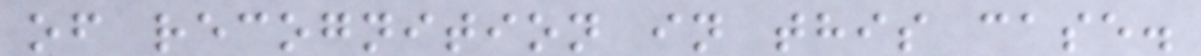of recognition in this case.
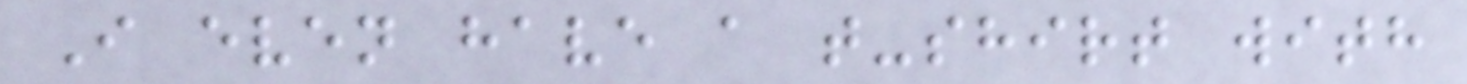I even have a t-shirt with
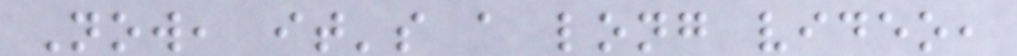Now, it's a long video,
